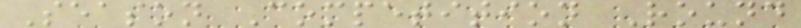Season Competition Round
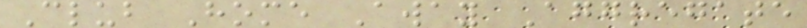Club Home Away Aggregate
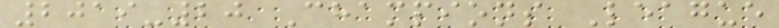2019-20 Champions League
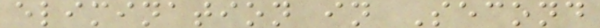elimination in Second
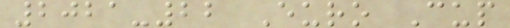2021-22 Euro Cup
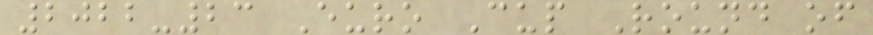2022-23 Euro Cup Round of
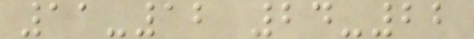11-12 24-22
